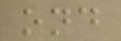ond
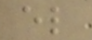el
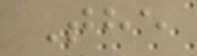The
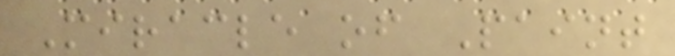Miracle of Paint
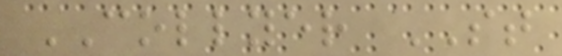COLLYER ST
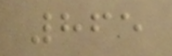865
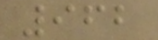962
